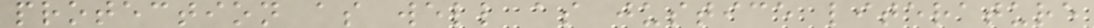protection as well as justice literature
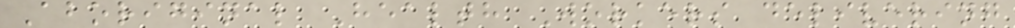Aboriginal Health Workers delivering
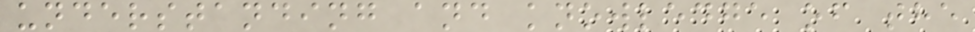understanding and knowledge of the
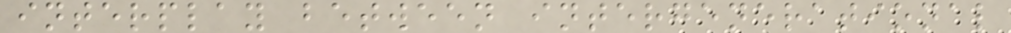interplay between intergenerational
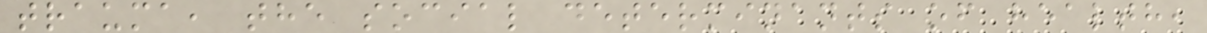trauma, the social determinants of health,
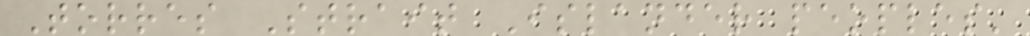Torres Strait Islander peoples'
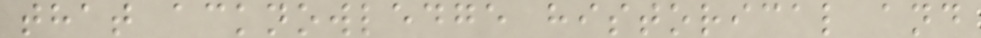that acknowledge historical and
